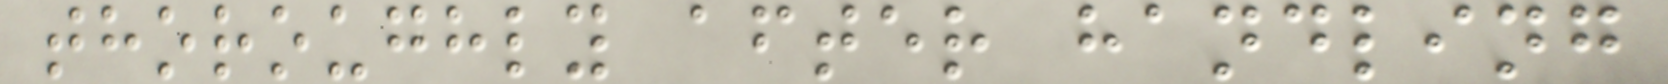thoroughly after handling
